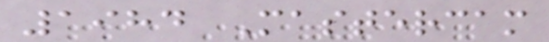1984 Mastercam
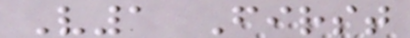V1 First
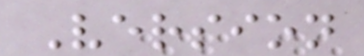Version
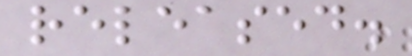released.
